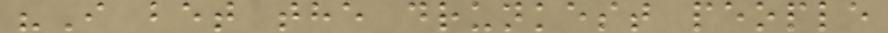"I bet the drunkest people
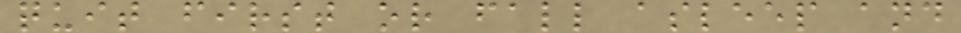quit first or fall asleep and
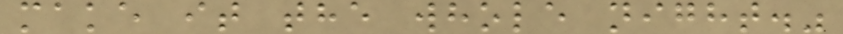make it the whole night."
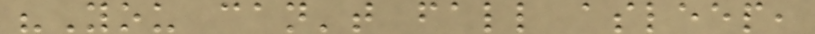"You can't fall asleep,
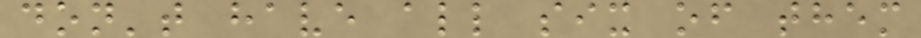don't have all six of them
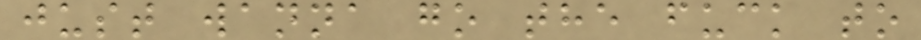just wanna go the fuck to
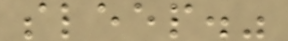sleep."
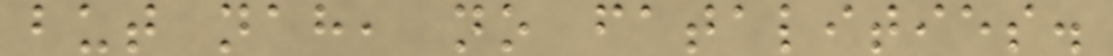but nah, no fatalities.
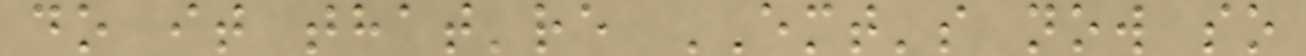do it that're EMT's now so
